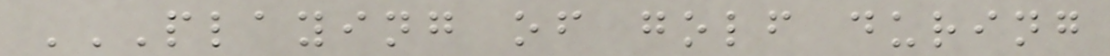PLAYING OF GOLF DURING
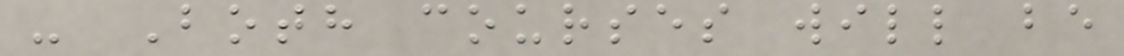- Both courses will be
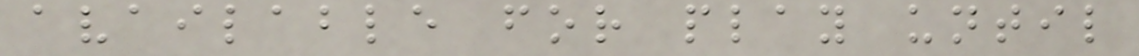available for play until
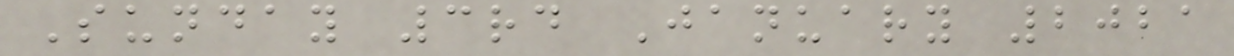Sunday 3rd January 2021
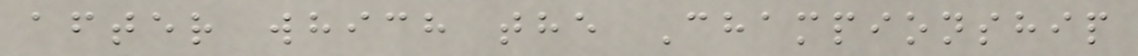after which the Championship
